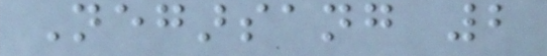Negarsang 2
